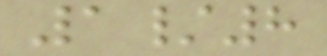1/8
